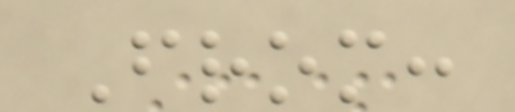From:
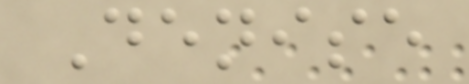Denise
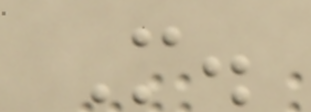M.
